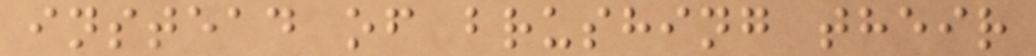instead of brushing their
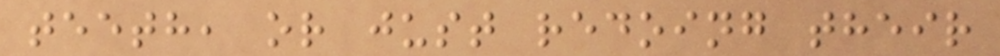teeth, or just redoing their
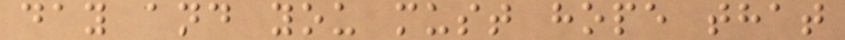day and you must hope that
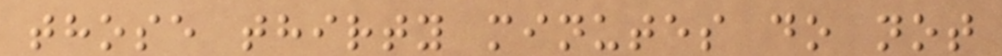those thirty minutes do not
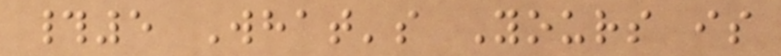#5 What's Yours is
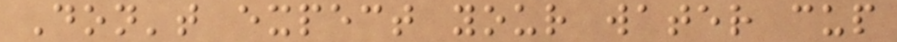Don't expect your water cup
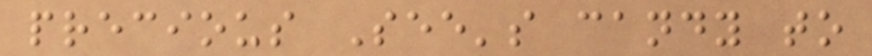precious See's candy to
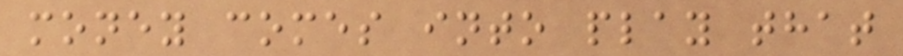money comes into play that
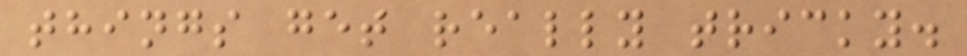things get really tricky.
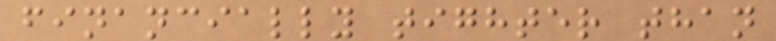financially tighter than
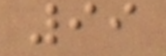99
